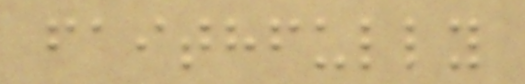faithfully
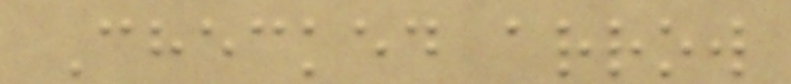Checked arrow
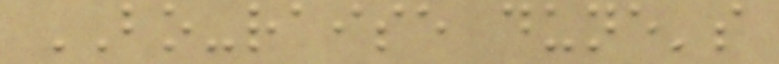BO-raise dune's
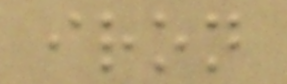iron
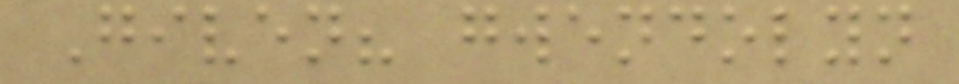Given? gwendolyn
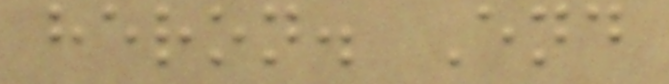heron. End
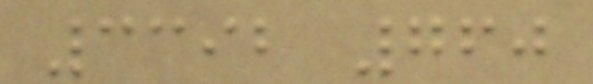3392 760
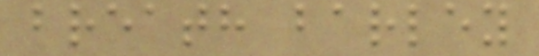breath barley
